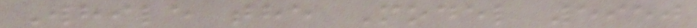While the Model 5950
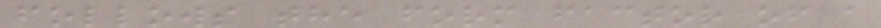follows the form factor of a
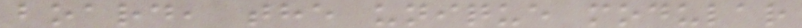board, the unique modular
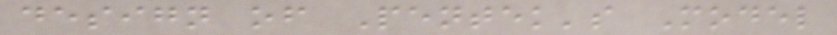design of Pentek's Model
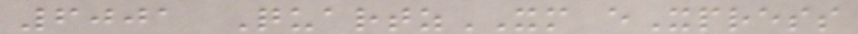6001 QuartzXM eXpress
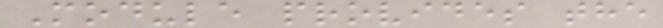Module provides the
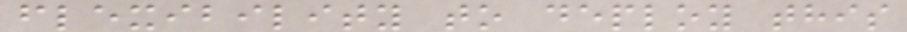flexibility to deploy this
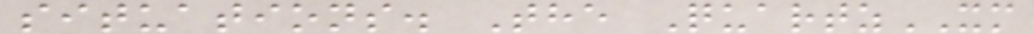situations. The QuartzXM
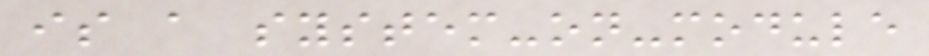is a system-on-module
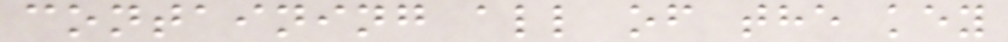containing all of the key
